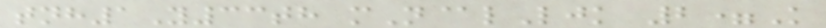tnh1Y33th mN@lLjk 2=K
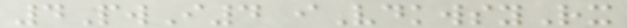4PwI4 iVdkwsyRx
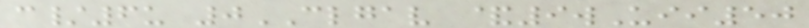c/6u 0CLGAV &9wUii50
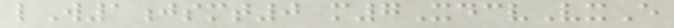lW1jsmt0 m7XdcvVxE
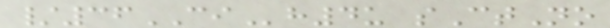/36CIh4u sCtNo
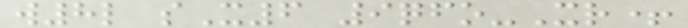w8l sX6 9qfo-Xr+
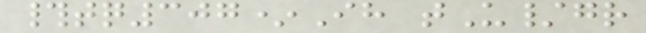#tq307*Ih tU/gr
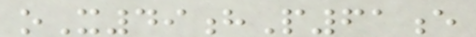oX49hP61e
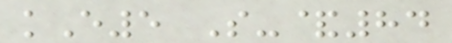kE5 S-&84
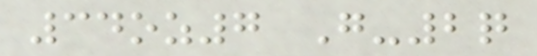34oz7 G-2q
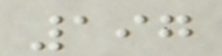197
